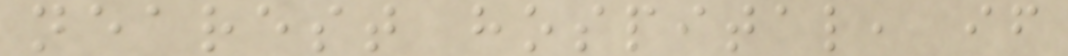nearest hospital, if
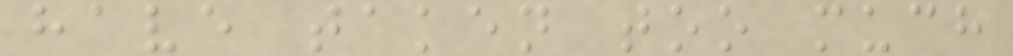have taken too much
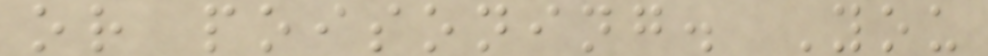or poisoning. You
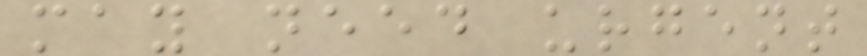may need urgent
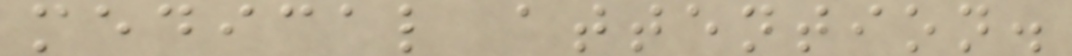medical attention.
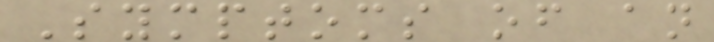Symptoms of an
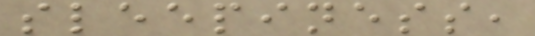sleepiness,
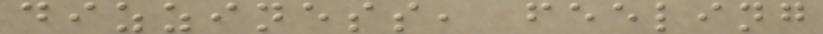dizziness, feeling
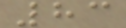83
